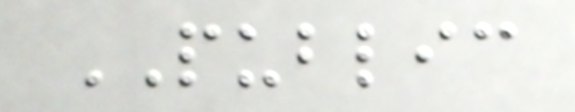PUBLIC
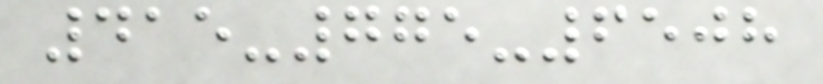415-775-6508
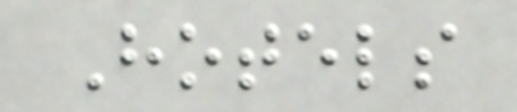Hotels
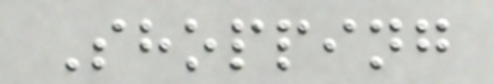Shopping
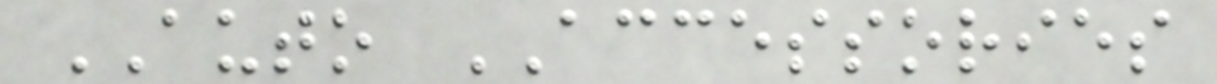AUTO ACCESSORIES
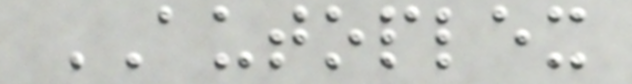AUTOPLEX
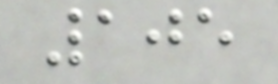105
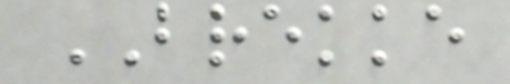BREKKE
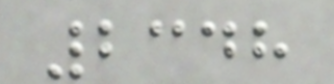2348
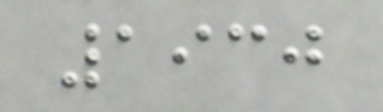1930
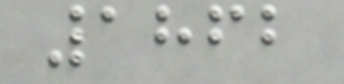1862
